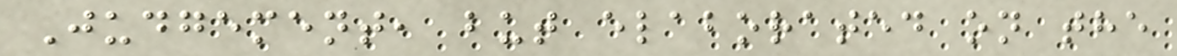Judgement, but elaborated on the
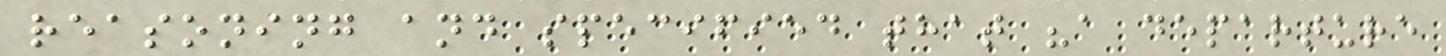reasoning and specified that "a departure
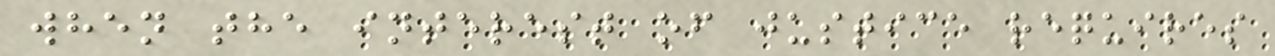when the interest of justice requires
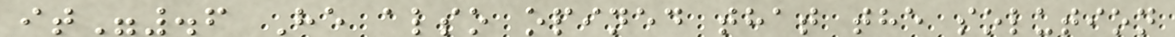it".6 He also opined that the solution
